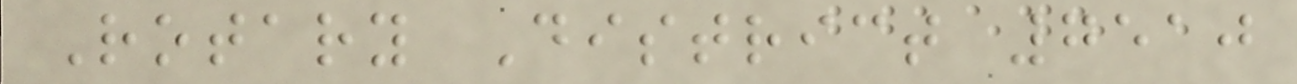Rotary District 7510
